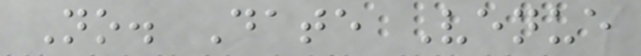No. Date Venue
